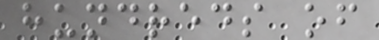hundreds of
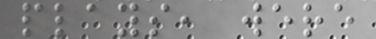plays, were
